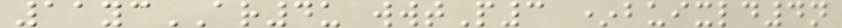11ycAR4u wwtP3 *buixld4n
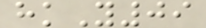hkY09
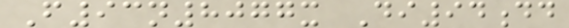F93n8077x Di94dd
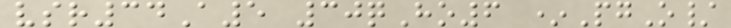vsr34A5 30qHo6 *PgO/
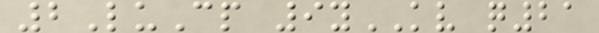2LuCp 9yKV q21
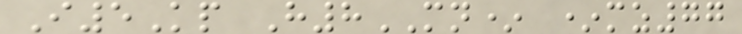I5Kp H8MN* *mz77
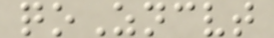qoZncvt
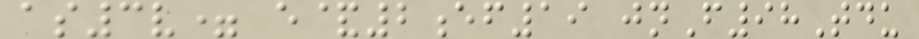as3v= e&2ef19 jnF98Tdu
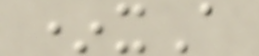*xA
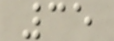35
